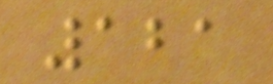121
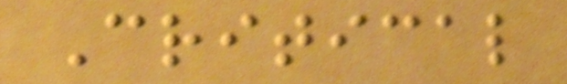Critical
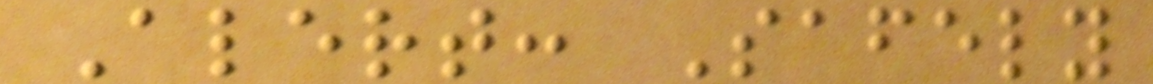Alert: Safely
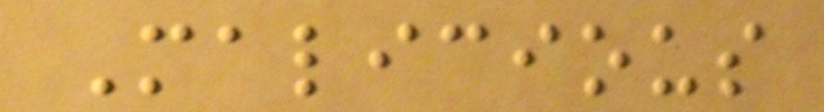Malicious
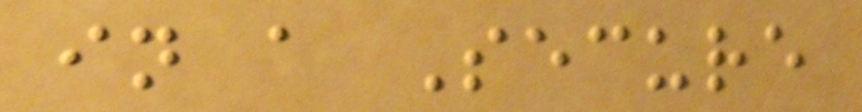in a Secure
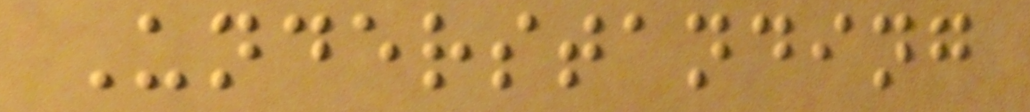Understanding
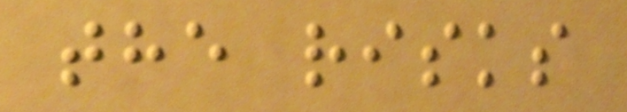the risks
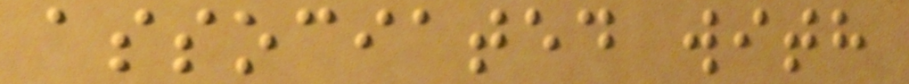associated with
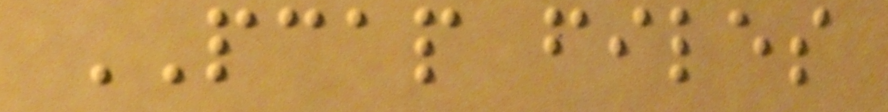PCAP files
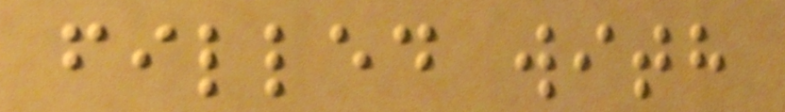filled with
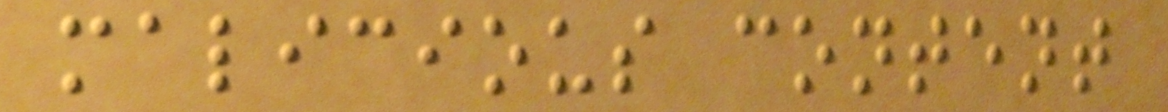malicious content
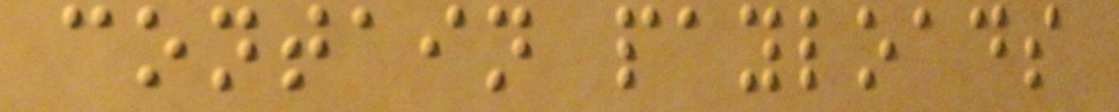contain payloads
